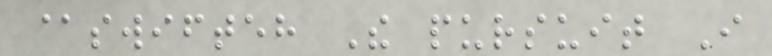@swifteh The pursuit I
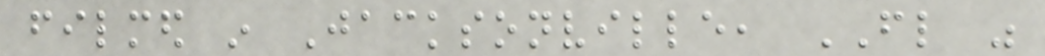filmed in Jacksonville, FL was
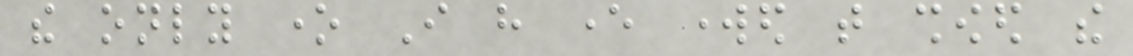the only one I have ever worked that showed the
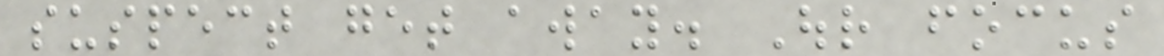suspect get away. Our focus
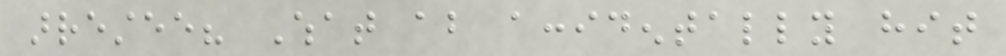arrestee? What about accidentally hit
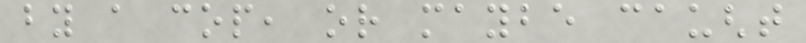by a cop, or maybe caught
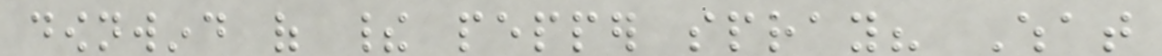downwind of their pepper spray? What
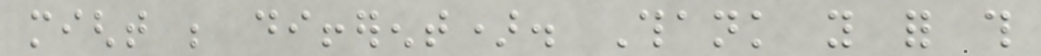might be different). Thank you for this
